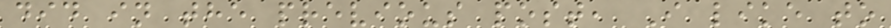did in the previous post, I like to
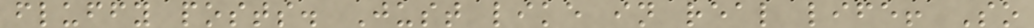fluffy posts. Just like in real life! So
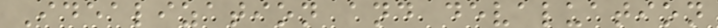Idealization and devaluation
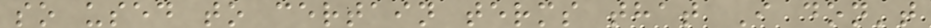so used to certain terms that I don't
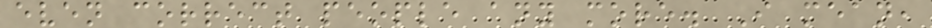even correct people any more. I mean,
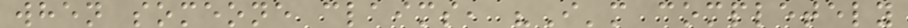when someone claims, "I'm completely
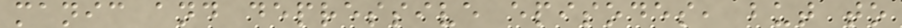manic and depressive episodes, but to
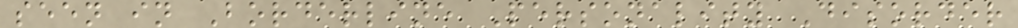seen in Borderline Personality Disorder
